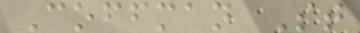Coffman St
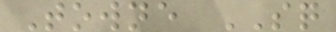Towne SQ
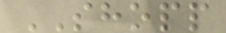SHOPP
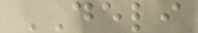DELI
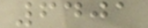6401
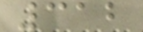312
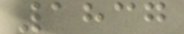1837
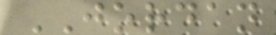JORDAN
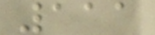111
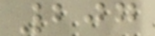207
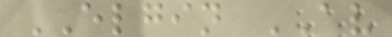ELGIN AV
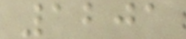1201
